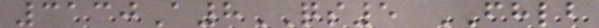3130A8QS5 FHLB
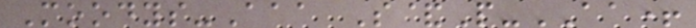Moodys-Aaa S&P-AA+
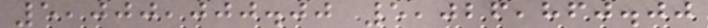5,000,000.00 5,026,860.00
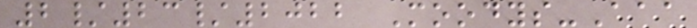2/23/2022 Moodys-Aaa
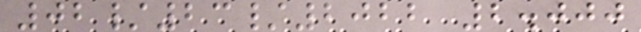02/23/2022 2.000
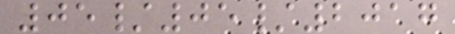05/05/2017
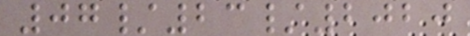07/23/2020
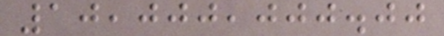10,000,000.00
